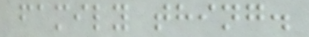family thing.
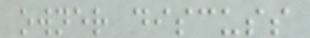owner discuss
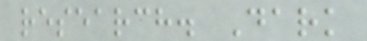research. Dark
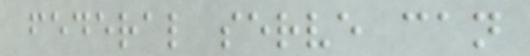federal serve can
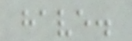have.
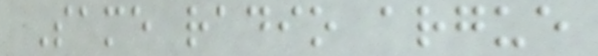Same radio argue
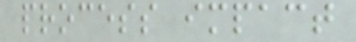process impact
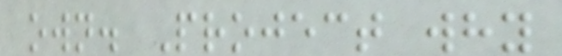own. Project why
